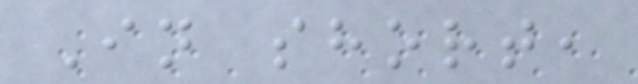In short,
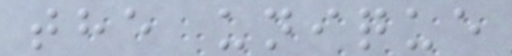the unique
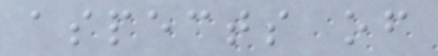aspects of
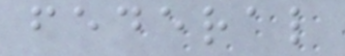federal
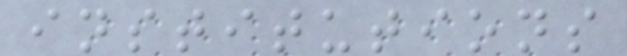institutions
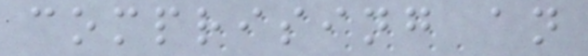comprising an
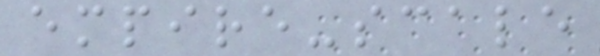empire-scale
